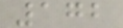172
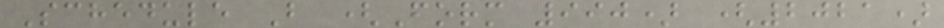Schedule B (Form 990) (2021)
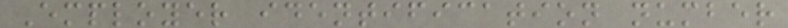Employer identification number
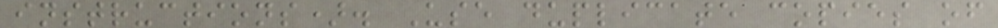instructions). Use duplicate copies of
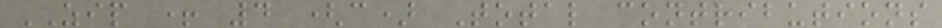ZIP + 4 (c) Total contributions
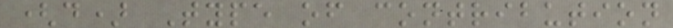(d) Type of contribution
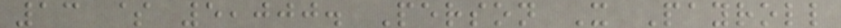13 $ 5,000. Person X Payroll
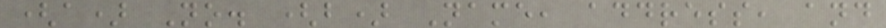(a) No. (b) Name, address, and
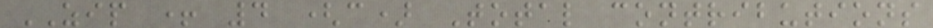ZIP + 4 (c) Total contributions
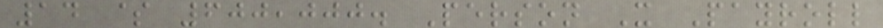14 $ 600,000. Person X Payroll
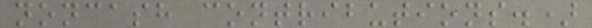noncash contributions.)
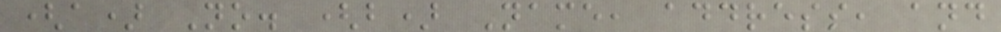(a) No. (b) Name, address, and
